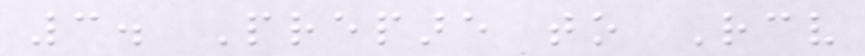3. Prepare to Receive
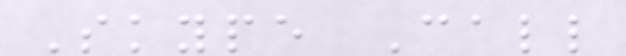Skype Call
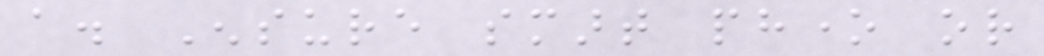a. Ensure smart phone or
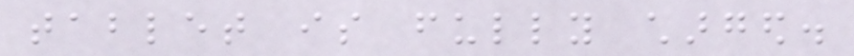tablet is fully charged.
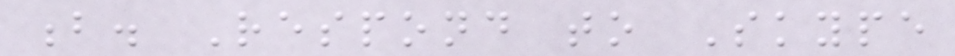b. Respond to Skype
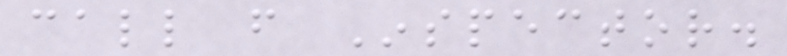call from Inspector.
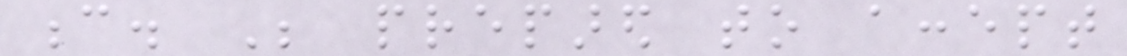c. Be prepared to accept
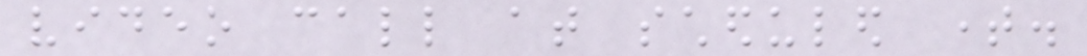video call at scheduled time.
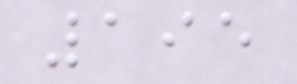195
